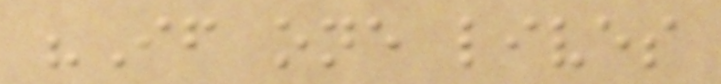"If one lives
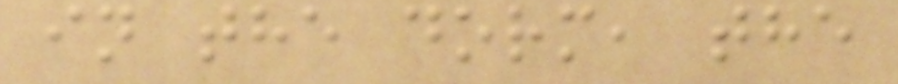in the dorm, the
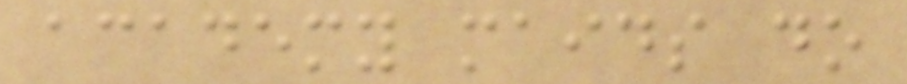academy maids do
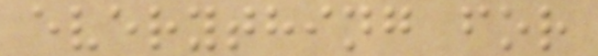everything for
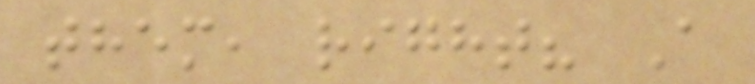them, right? A
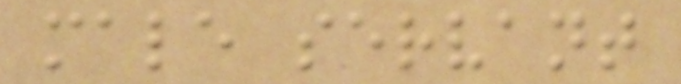male servant
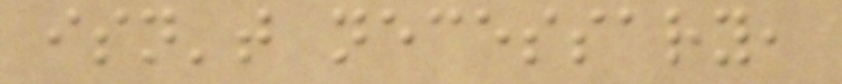isn't necessary,
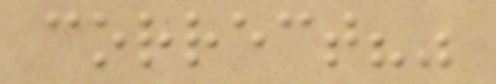correct?"
